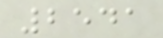2541
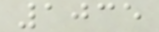1035
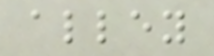alley
